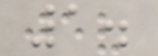1.
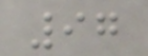97
